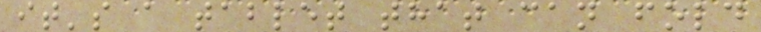it's a tablet that can fold
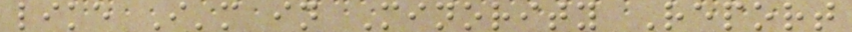like I'm in Minority Report
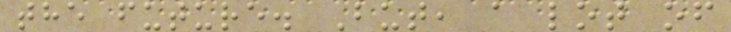the future. But, a lot of
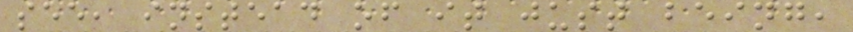see, instead of it just being,
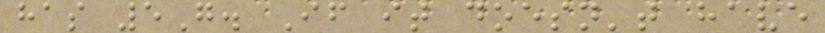has 5G. If it doesn't have
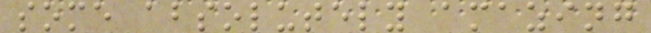some absolutely amazing
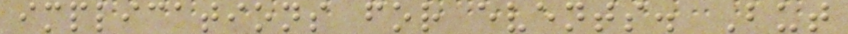implications for events. But
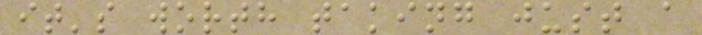it's worth taking just a
